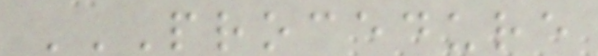PROCEDURE
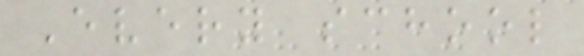Every school
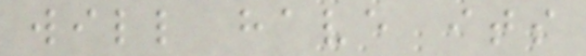will have its
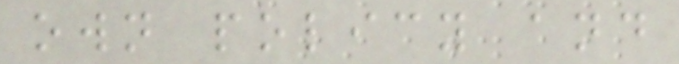own policy and
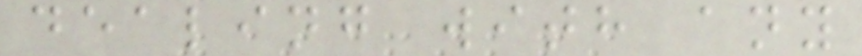dealing with any
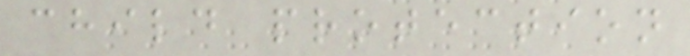child protection
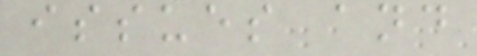issues and
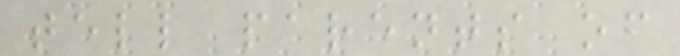tell parents of
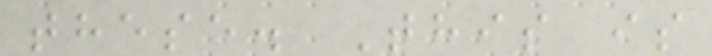these. This is
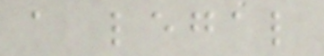a legal
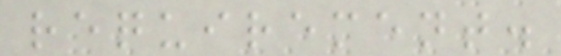requirement.
